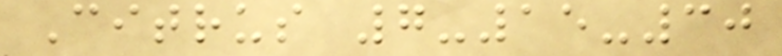Citrus 7-15-30
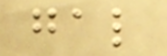gal
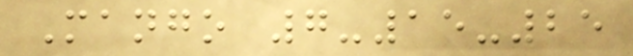Mango 7-15-25
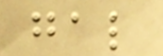gal
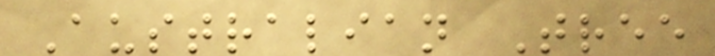Australian Tree
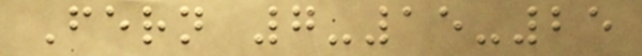Fern 7-15-25
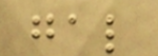gal
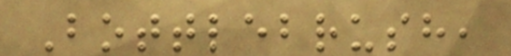Bottlebrush,
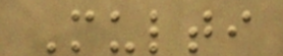Multi
